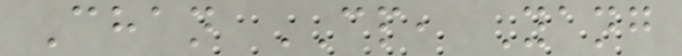Chan CP, Yang
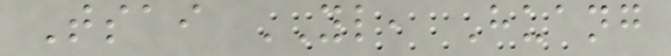Tsai YL, Huang
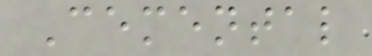Cemental
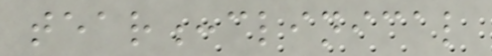tear:clinical
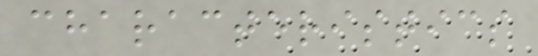characteristics
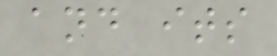and its
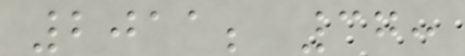2011; 37:
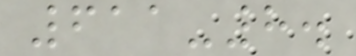611-8.
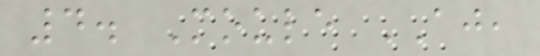4. Moule AJ,
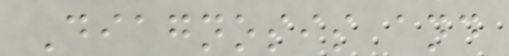Diagnosis and
